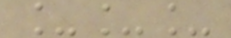___
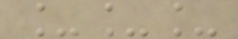___
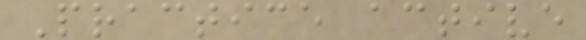Practice active
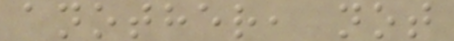another, not
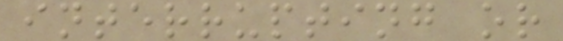interrupting or
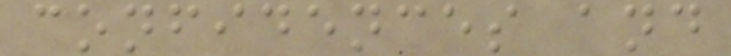confidences and
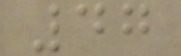47
